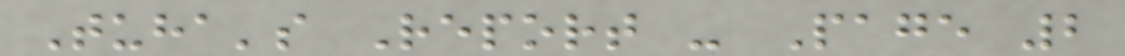Tuha's Report - Page 2
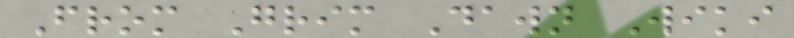From Grim Dawn Wiki
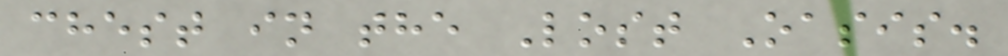chest in the Lost Oasis.
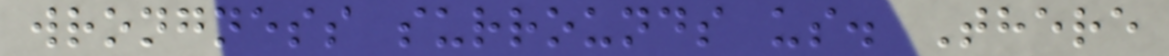wrongness surrounds us. There
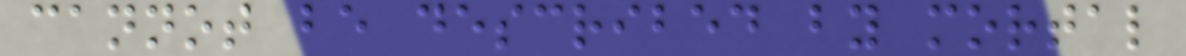cannot be described by mortal
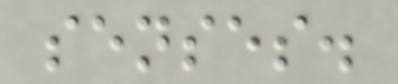senses.
